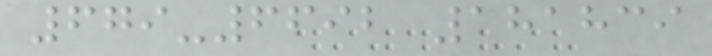679-6692 181839
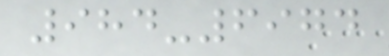984-6974
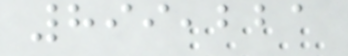899,221
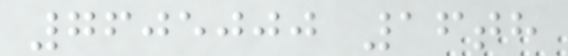7605000 16th
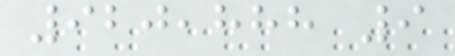920,888 9
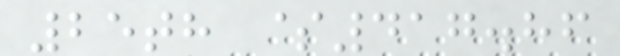25th $417.86
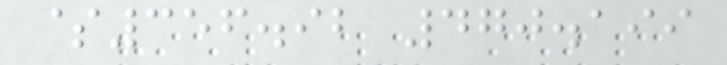$356.92 470.199
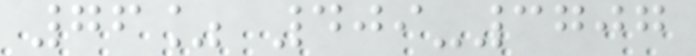76% 409-3707
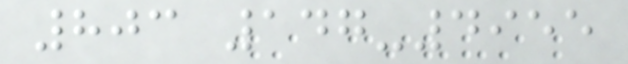803 147-4955
